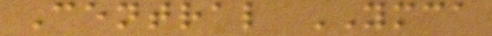Central YMCA
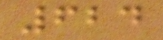624
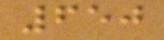650
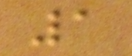1
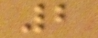2
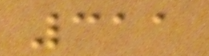311
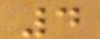4
